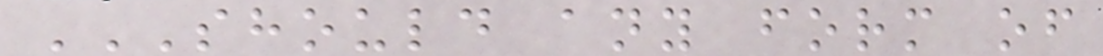SHOULD ANY FORM OF
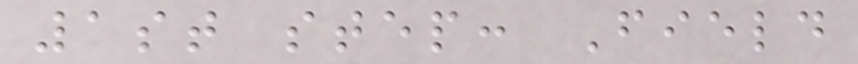1st step: Field
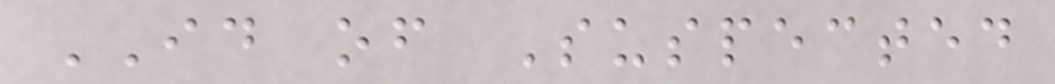ID of Suspected
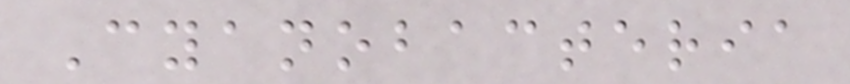Cyanobacteria
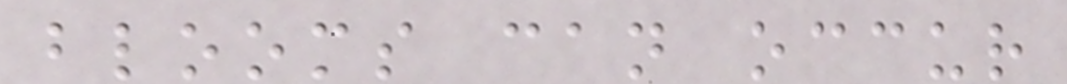blooms can occur
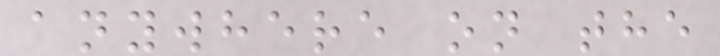anywhere on the
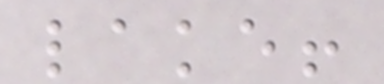lake!
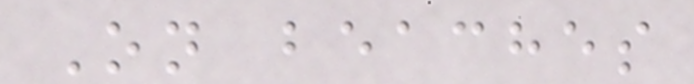On beaches
